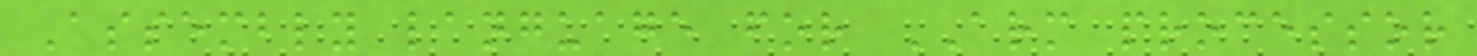Assembly language for ARM processor
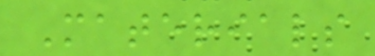Materials
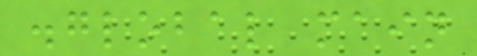.global main
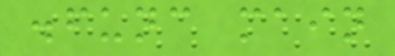.func main
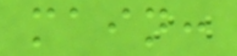main:
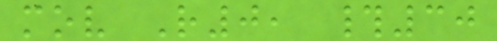mov R0, #30
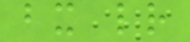bx lr
